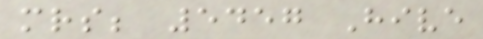mrs; 5457 Hive
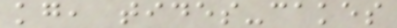kg, tides-cakes
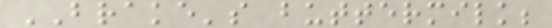BRAKE's buttermilk;
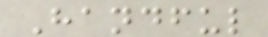Handful
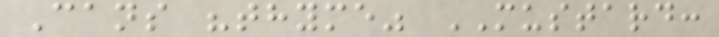Cans "thyme" MUSTARD:
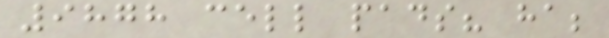9878 cell pads? ha;
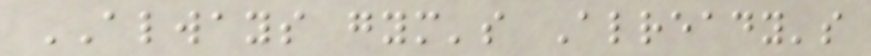ALWAYS gym's Already's
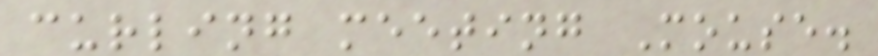curling meeting Mouse.
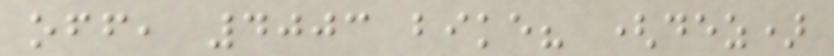off, 4003 bike? (dez)
